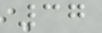37
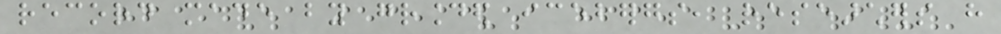record made by grounded icebergs, researchers have
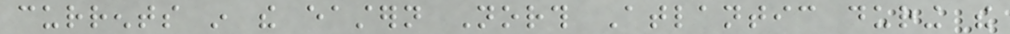currents in the eastern North Atlantic during the
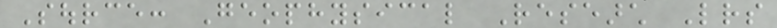Source: Geophysical Research Letters
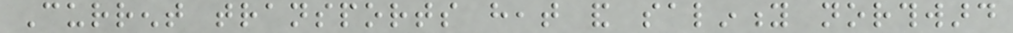Current transports heat and salinity northward
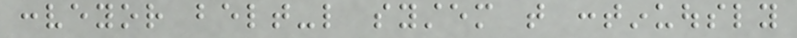conveyor belt-like system that continuously
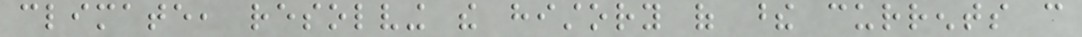climate, resolving the history of these currents can
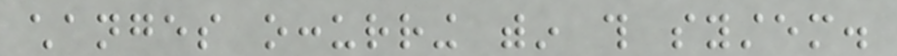changes occurring within this system.
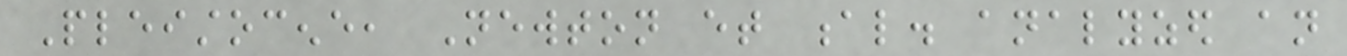Pleistocene, Newton et al. analyzed an
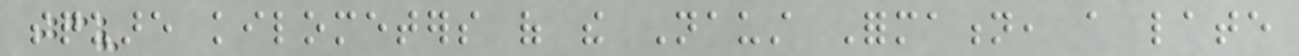square kilometers of the Naust Formation, a late
